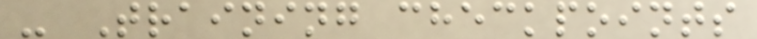- Training checkpoints
